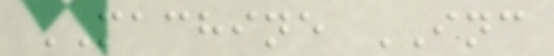MACHINE INC
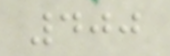400
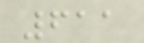611
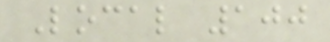Local 100
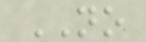NO
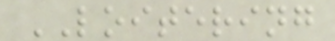LOITERING
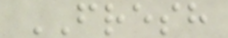FRESH
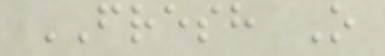FRESH O
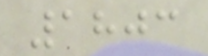1803
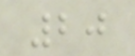20
